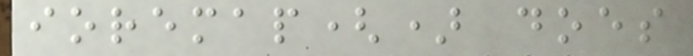ioremap() does
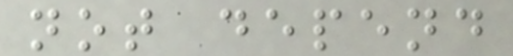not depend
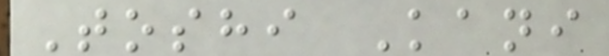Toshi Kani
